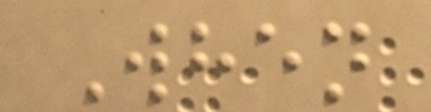When
